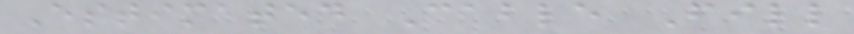Estimated Cable Fill
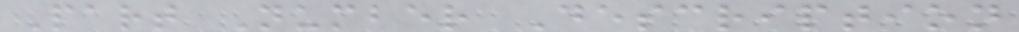Part Number Description
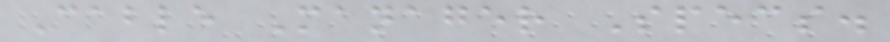Cable Manager Specs.
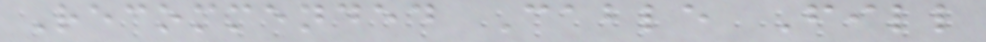Recommended Cable Fill
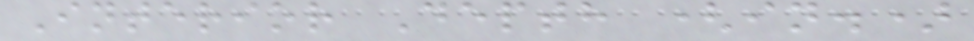Interior Depth (in.)
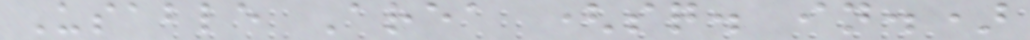Usable Area (sq. in.)
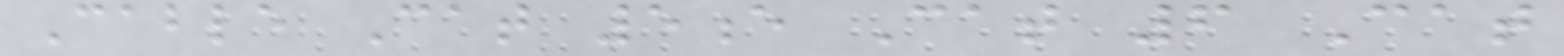Cable Cat 5e Cat 6 Cat
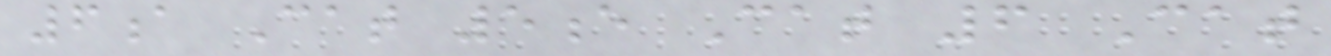6a Cat 5e Cat 6 Cat
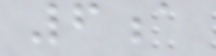6a
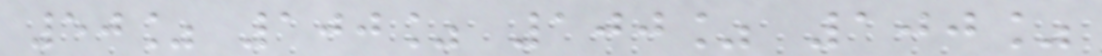50% 100% 100% 100%
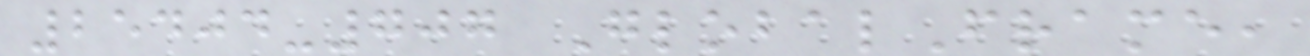25404-707 GlobalFrame,
